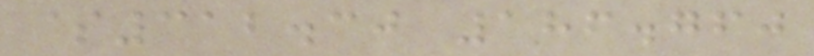$312.30 186.760
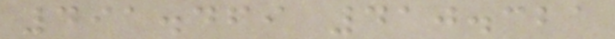491.469 410.321
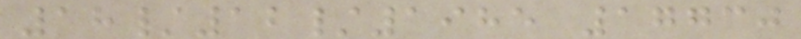18/12/1985 17730
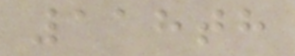118th
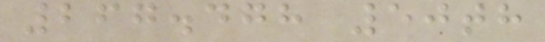267.478 50th
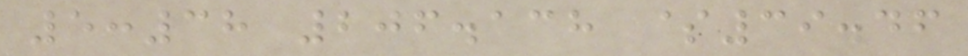5:38 206.138 $39.46
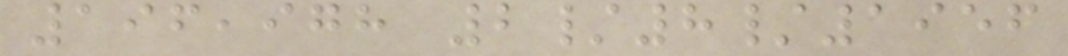196,978 2/8/1956
